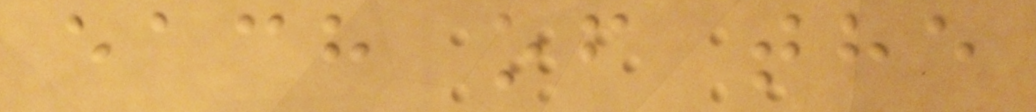each of the
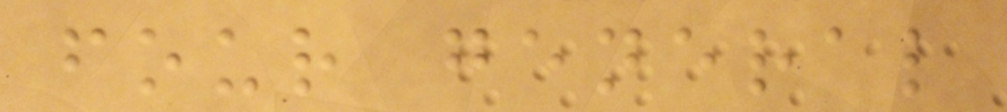four general
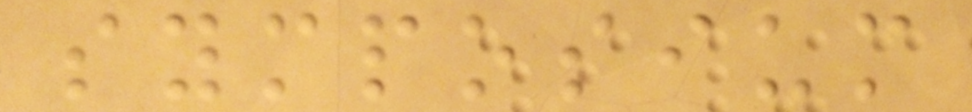symposium
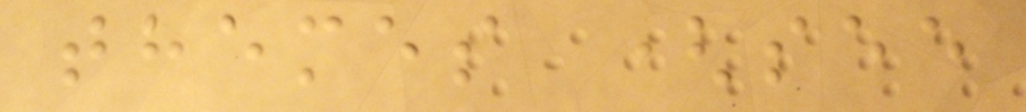themes (see
